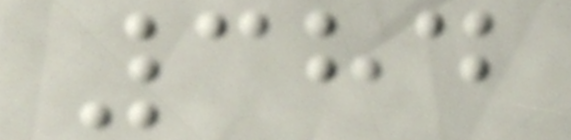384
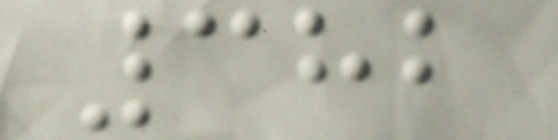382
